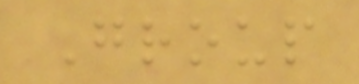Group
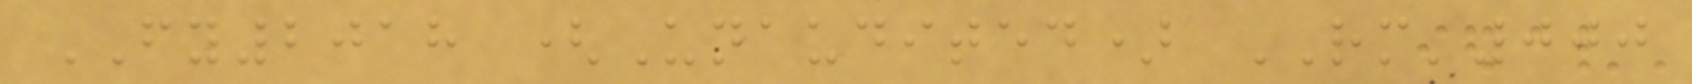FY2018 (Unaudited) RM'000
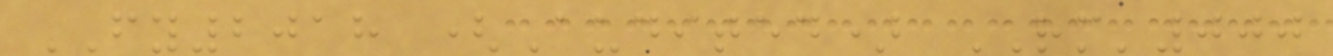FY2018 (Audited) RM'000
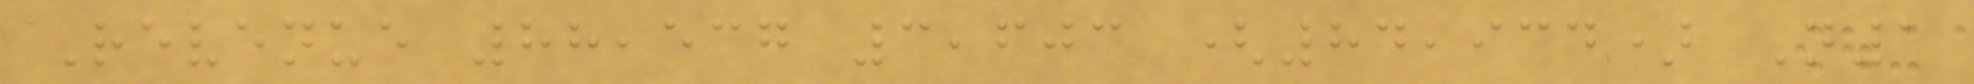Revenue 88,537 3,603 (84,934) N1
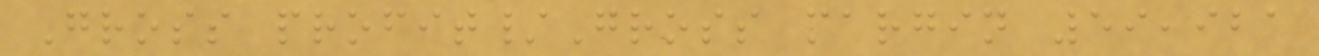Gross profit/Gross margin 59,921
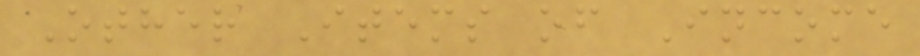Other Items of Income
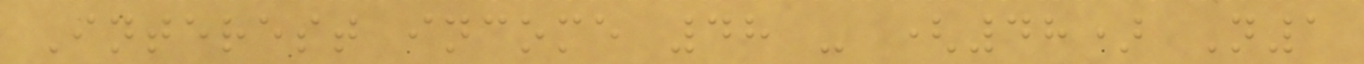Interest income 48 - (48) N1
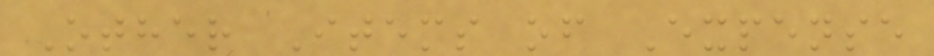Other Items of Expense
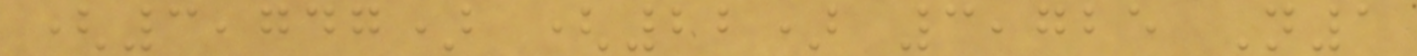(3,747) (22) 3,725 N1
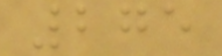275
